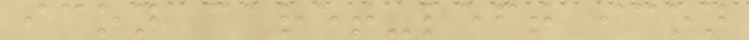icon caret-left icon
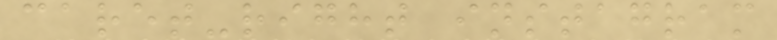caret-right instagram
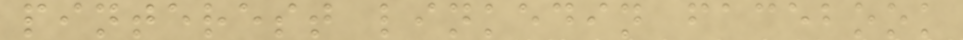pinterest linkedin facebook
